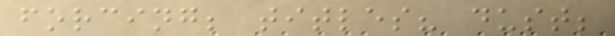forcing; titles? dust;
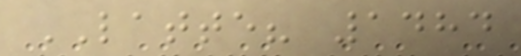LATTE? 1484
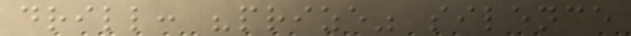drill: "prize" silence
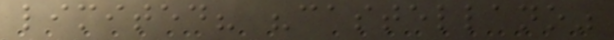limited? "castellano"
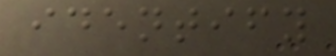identify
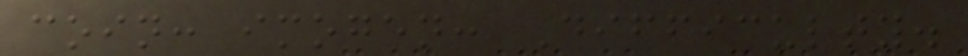coin: imogen: Difficulty.
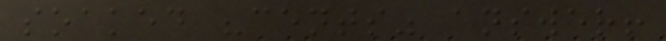soaked "cents" answer!
